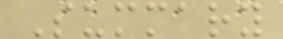Summary
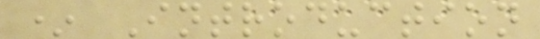* Introduction
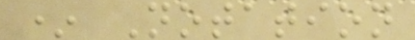* Notation
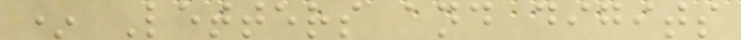* Letters and digits
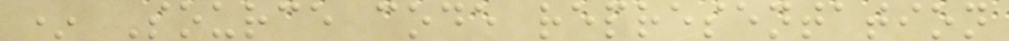* Source code representation
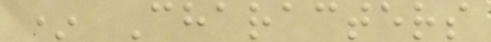* Characters
